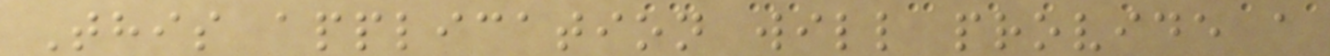This application will provide a
